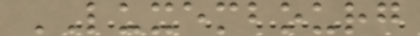LUXEMBOURG
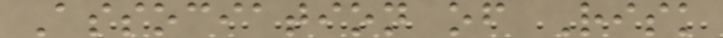Association of Risk
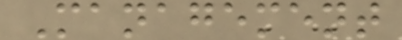Management
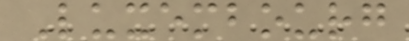Luxembourg
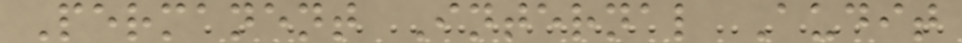Permanent Internal Audit
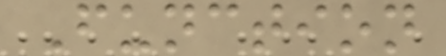Function
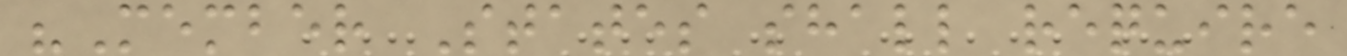"Member States shall require
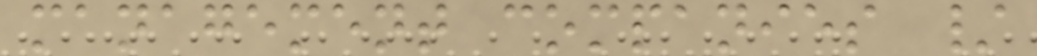management companies /
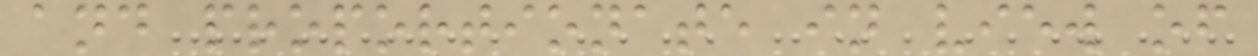and proportionate in view of
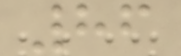86
